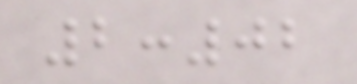2:02
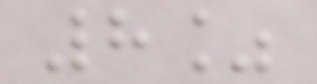8%
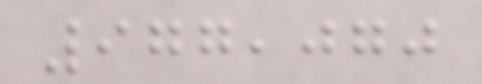977,070
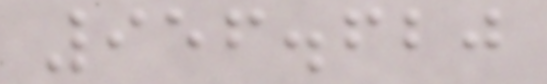956.620
